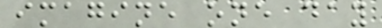imagine one day
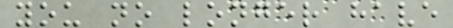you no longer have
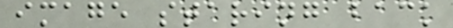image staring back
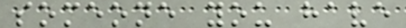someone you have
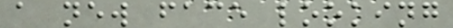a new face looking
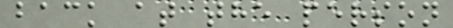back at the person
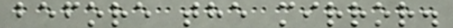before the mirror.
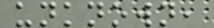unknown,
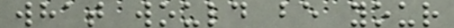what would be your
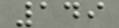149
